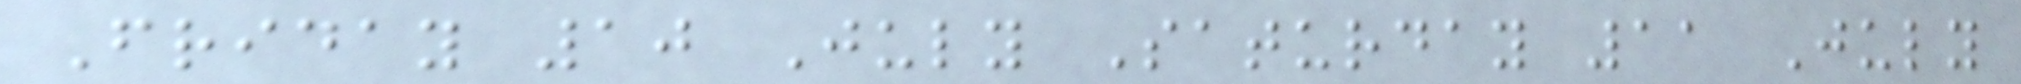Friday 10 July Saturday 11 July
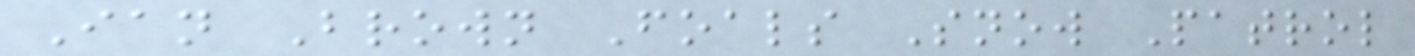Ian Brown Foals Snow Patrol
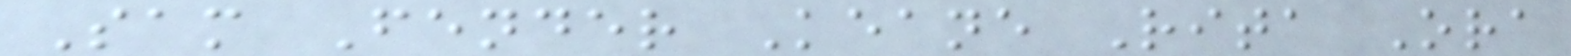Sam Fender Keane Rita Ora
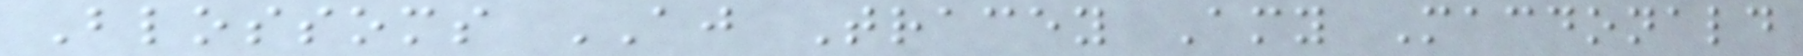Blossoms AJ Tracey Amy Macdonald
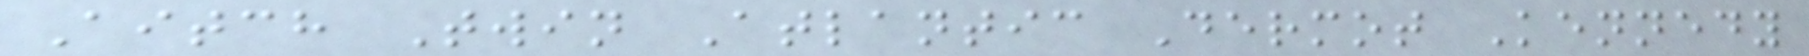Aitch Twin Atlantic Dermot Kennedy
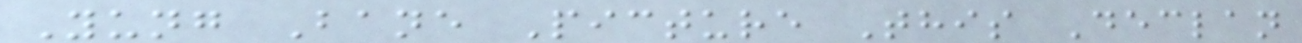Yung Bane Picture This Declan
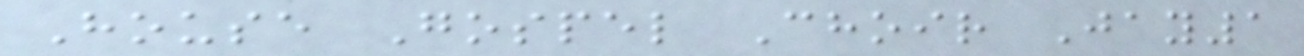House Gospel Choir Jay1
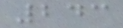243
